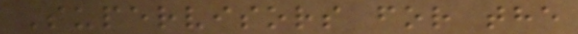Supervisors for the
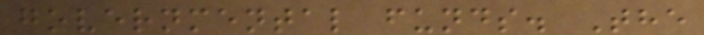governmental funds. The
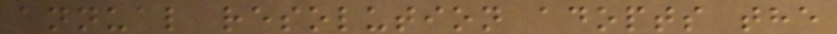annual resolution adopts the
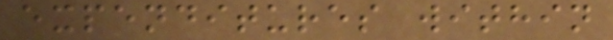expenditures within
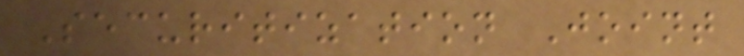Securitization Joint
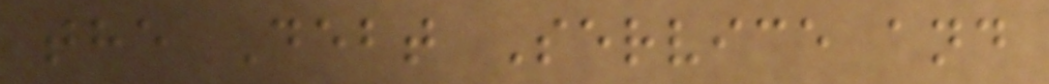the Debt Service and
